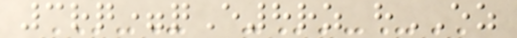3rq=qE8rz hEZ
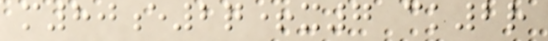m80e2q+x7 ck2r
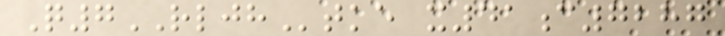Q7RLJHtke x41c7287
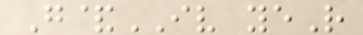G&IV yeR
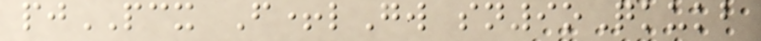pjPCX F+lGw sn9oQkukb
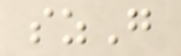szG
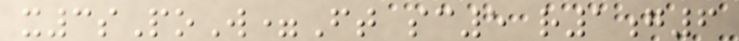x3sPoW=Ft sc5 r1g6
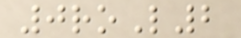0roL2
